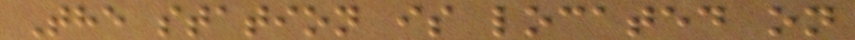The station is located on
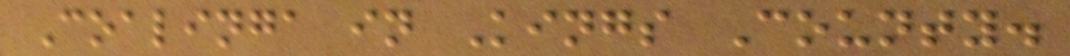Coalinga in Kings County.
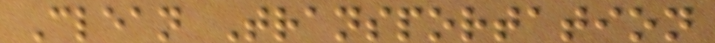Clean Transportation
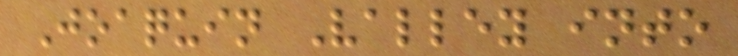Joaquin Valley into
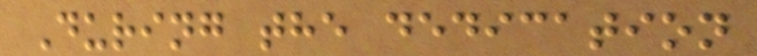During the dedication
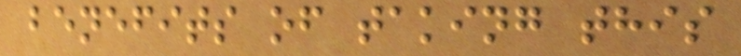benefits of taking this
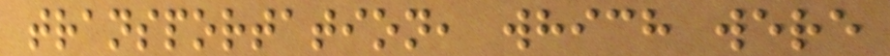transportation, which were
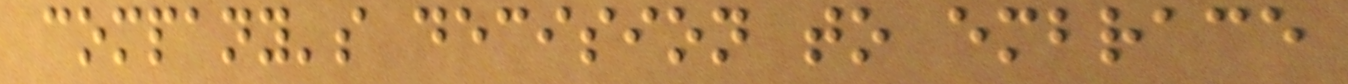company's decision to embrace
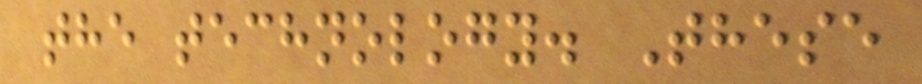the technology. These
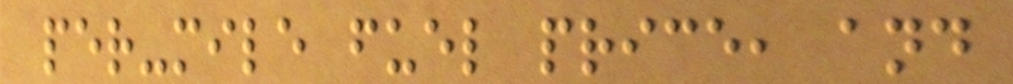per-mile fuel price, and
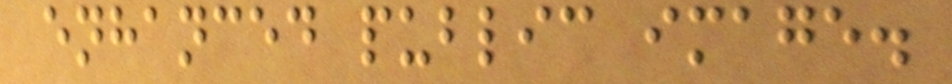enhanced public image.
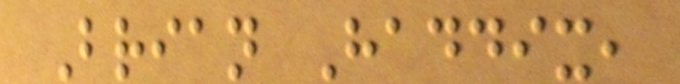Brian Haddix,
